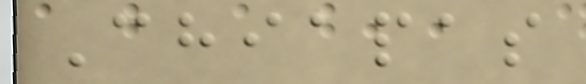Chiapas
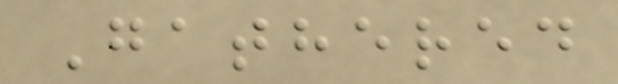Gathered
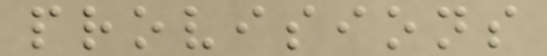provisions
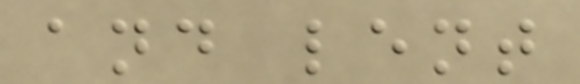and lent
